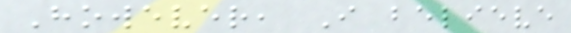However, I believe
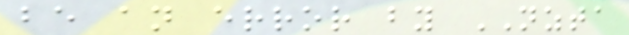be an error by NZTA
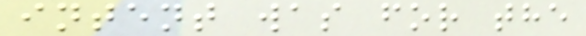intent was for the
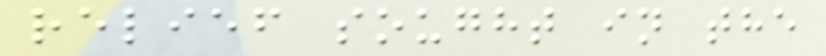relief sought in the
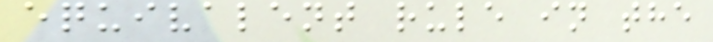equivalent rule in the
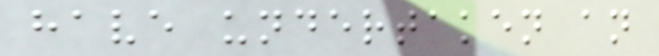have undertaken an
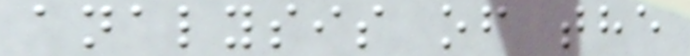analysis of the
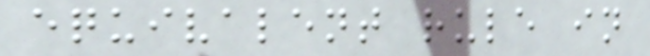equivalent rule in
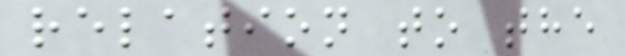relation to the
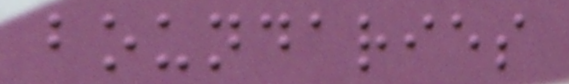boundaries
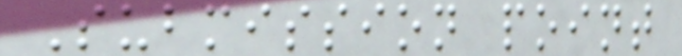Submission point
